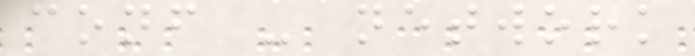conf - network
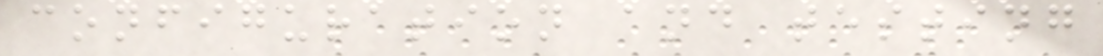configuration and testing
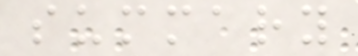summary
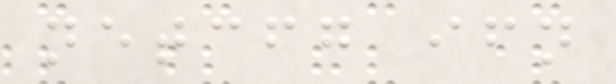netcfg ifn
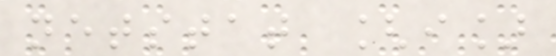netstat [i]
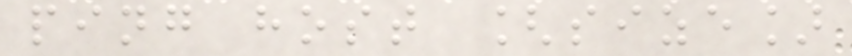ping host [size]
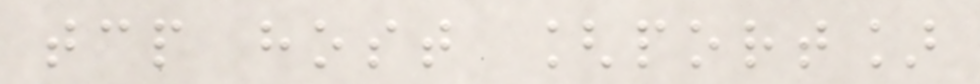tcp host [port]
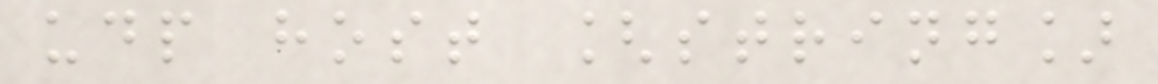udp host [string]
